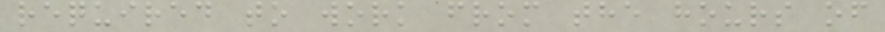required to work from the hours of
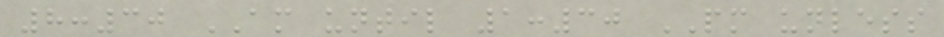8:30 AM until 1:30 PM unless
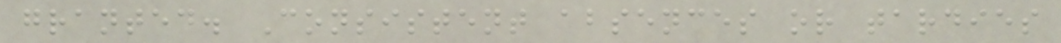granted. Consistent absences or tardies
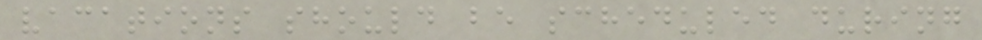vacations should be scheduled during
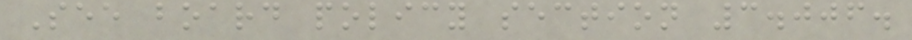See board policy section 3.006.
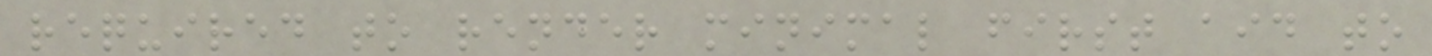required to render minimal first aid to
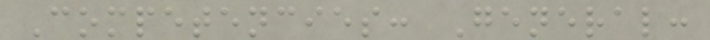Competencies: General:
